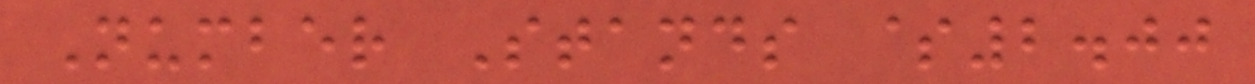Number Stands $2.00
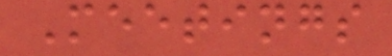Meetings
